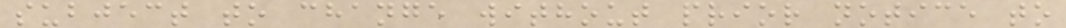subject to change without prior notice to
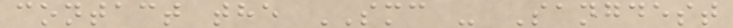contact the SMC - Sangdest
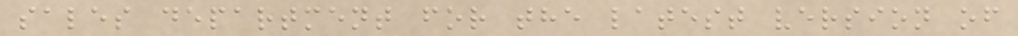sales department for the latest version of
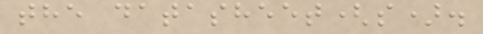the datasheet(s).
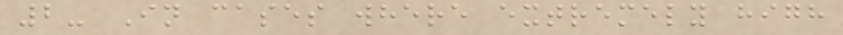2- In cases where extremely high
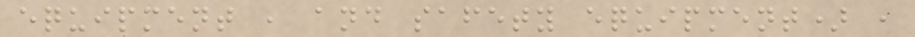equipment , and safety equipment) ,
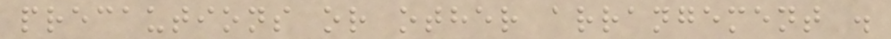precautions or other arrangement .
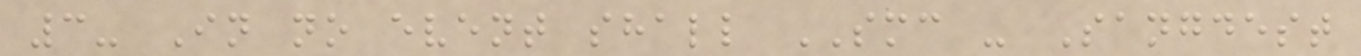3- In no event shall SMC - Sangdest
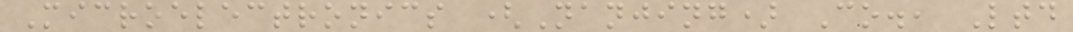Microelectronics (Nanjing) Co., Ltd
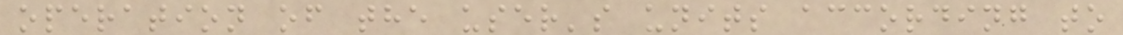operation of the user's units according to
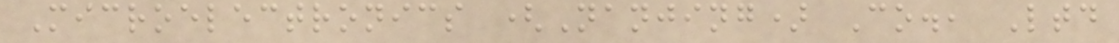Microelectronics (Nanjing) Co., Ltd
